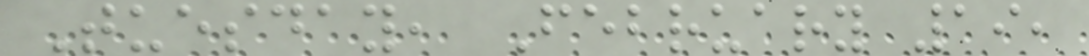Tuesday, February 19,
